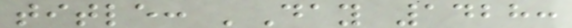title: 'Day 1428:
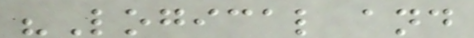"Logical and
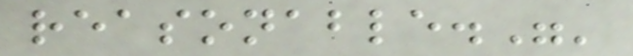reasonable."'
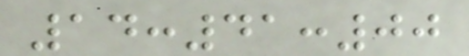14:41:00
